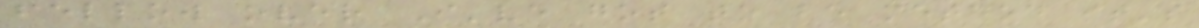fellow over I've got to be method it's
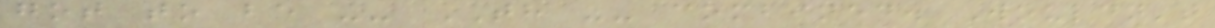got to be -- TH -- combined. Wouldn't
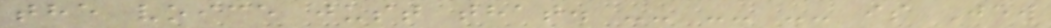the voice just that. -- -- -- is Jew
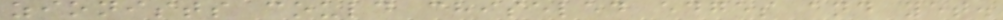zionists could chiseled edges and yet.
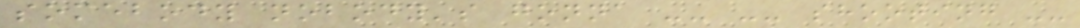somebody nobody's gonna -- -- shooting --
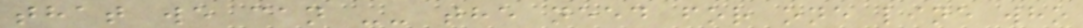that we can -- the need for one line who
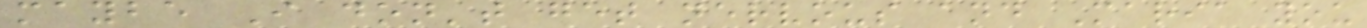maybe I don't get nervous and Maria you
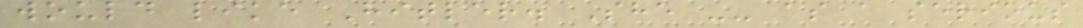would like Hitler. She -- as a serious
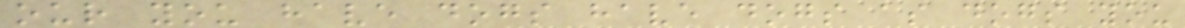our you have dogs have dogs as dogs you
